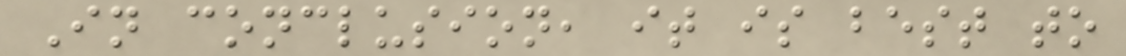In conclusion, it is best to
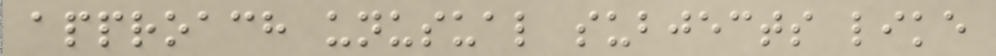approach unusual subjects like
